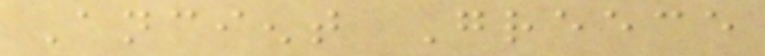Ancient Greece
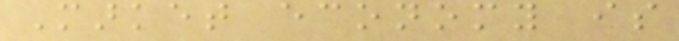Market economy is
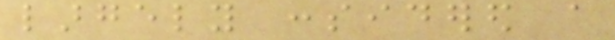largely considered a
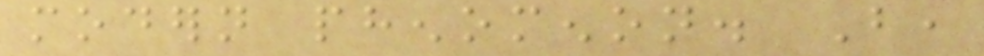modern phenomenon. But,
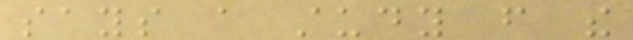says a study from the
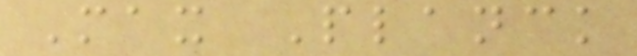Max Planck
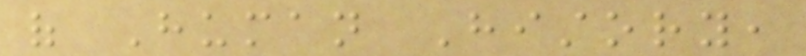of Human History,
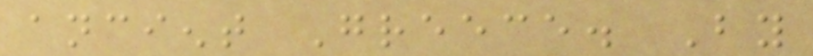ancient Greece. By
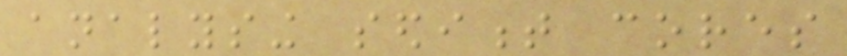analysing sediment cores
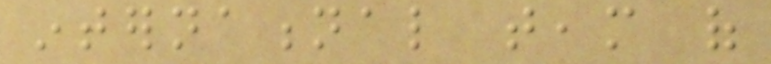international team of
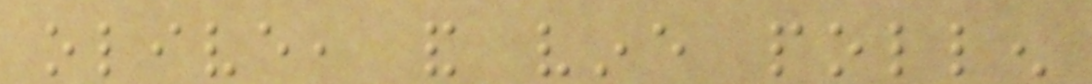olive, and vine pollen
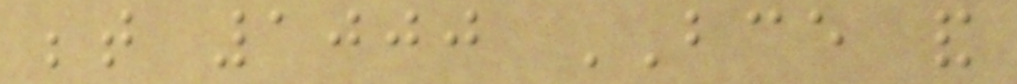between 1000 BCE and
